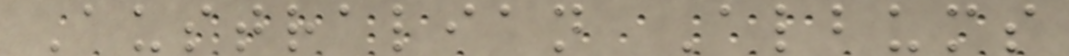Australian Albums
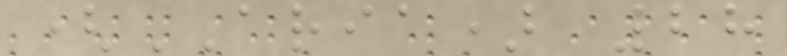(ARIA) 28
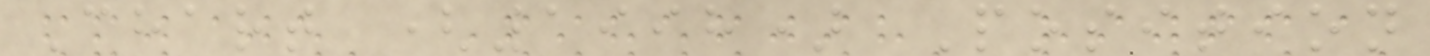Chart (1998) Position
